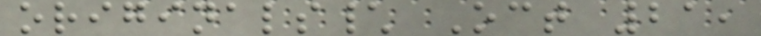originals\ Oct 21,
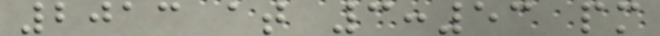2013 at 3:53 pm
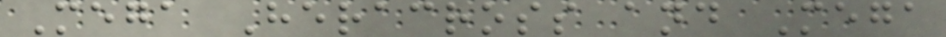Mega Heracross and Mega
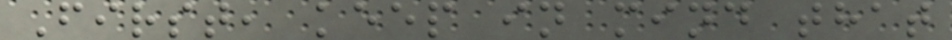First, keep in mind that
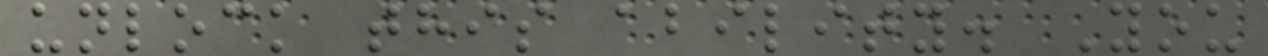unlock this ability. You
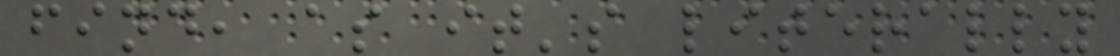find, as it's literally
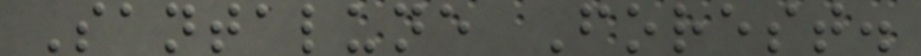Santalune Forest.
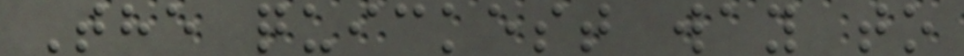The quickest way to
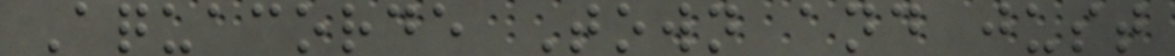Aquacorde Town and just
